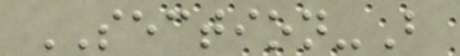SECTION-B
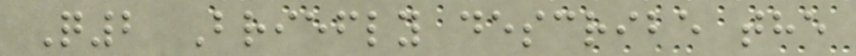Q2 Briefly describe the
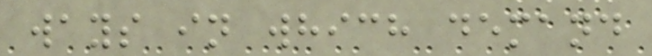ways in which demand
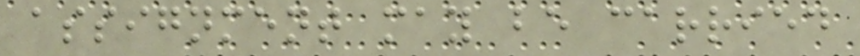assignment may be carried
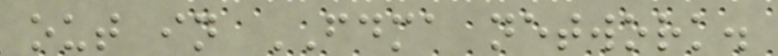out in FDMA network.
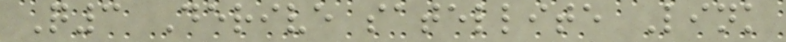Q3 Derive satellite Link
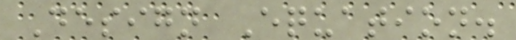Design Equation.
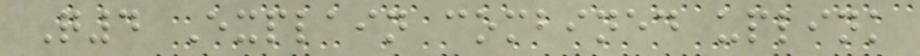Q4 Explain combined uplink
